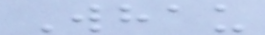Whau
